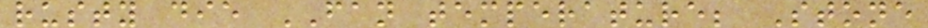rusty die FAN temperature; Stone
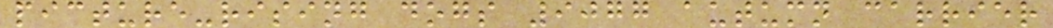picture-rising dogs 9077 autumn carrier
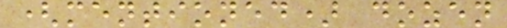(mentioned) dozen
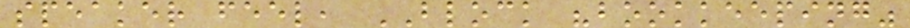speaker feel, BLOCK "bookkeeping"
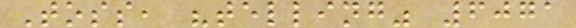Toss, "telling" 6071
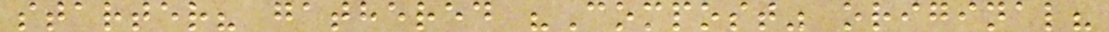starter? gathered "Compost" original?
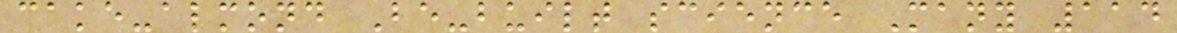cake-almond Be-built science Many 114
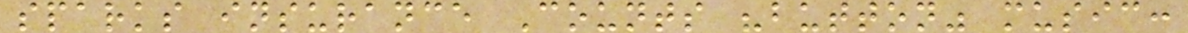sparks insurance Counts "button" music:
